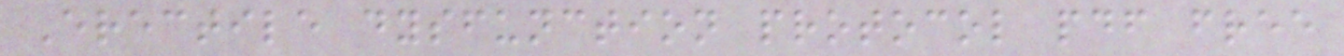Erectile dysfunction protocol pdf free
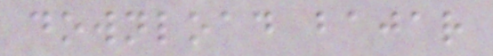download bajar
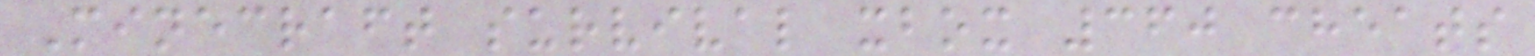Minecraft survival xbox 360 cheats
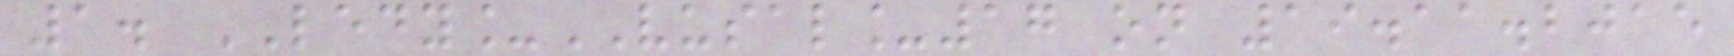1. LEDY_VUSAL_17 on 19.11.2015
